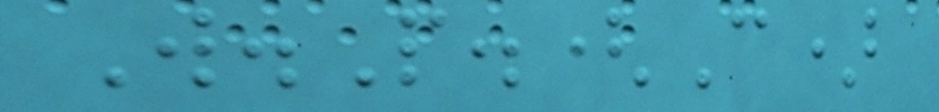W.P.(C)
